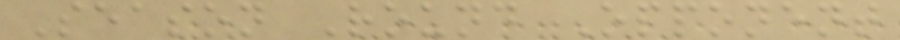Season Round Opponent
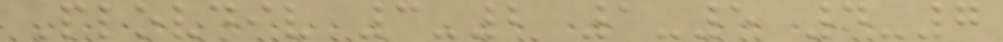Plovdiv 3-2 1-5 4-7
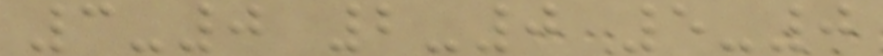3-0 2-0 5-0
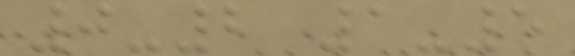0-2 1-5
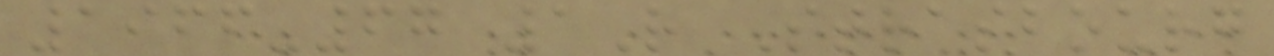1966-67 1R Strasbourg
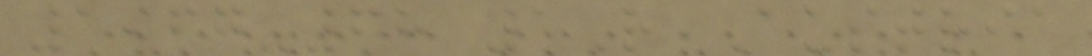1967-68 1R Austria
